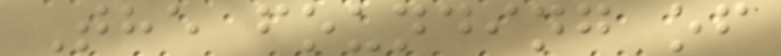The founding of
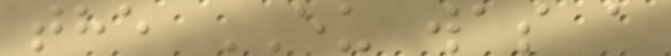the EU was a
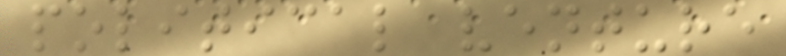political venture
